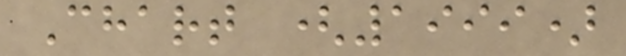Chart (1999)
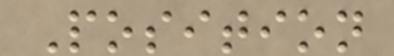Position
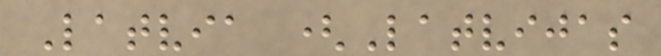Latvia (Latvijas
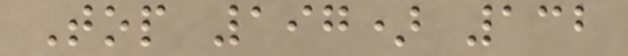Top 197) 132
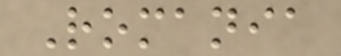Romania
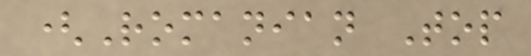(Romanian Top
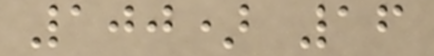100) 16
